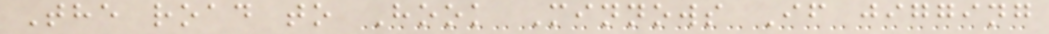The road to Hook Minnows If jigging
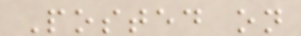Posted on
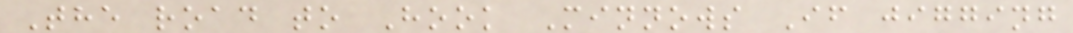The road to Hook Minnows If jigging
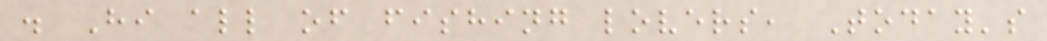. Hi all of fishing lovers, Today's
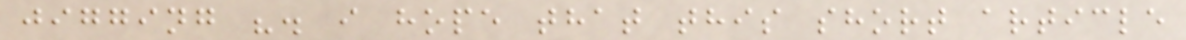jigging ". i hope that this short article
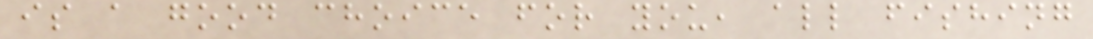is a good choice for you, all fishing
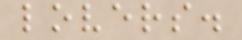lovers.
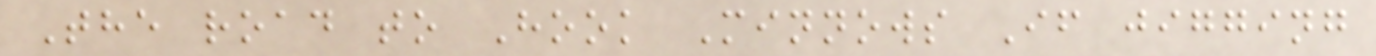The road to Hook Minnows If jigging
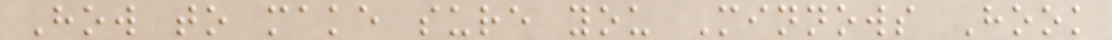How to make sure you Minnows Hook
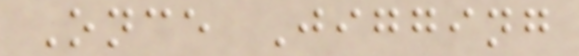Once Jigging
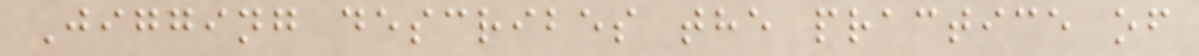Jigging describes the practice of
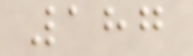187
